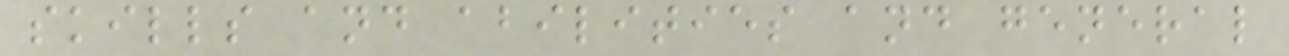skills and abilities and general
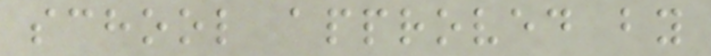school approved by
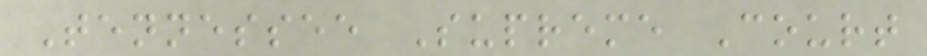Tennessee Supreme Court
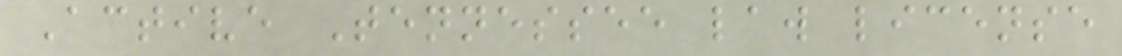Active Tennessee law license
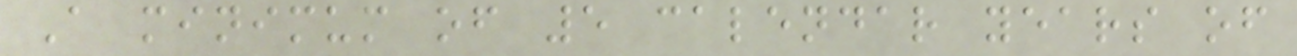A minimum of 5 calendar years of
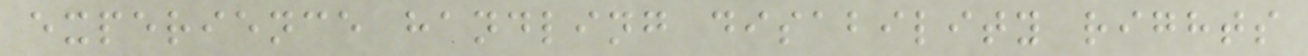experience handling disability rights
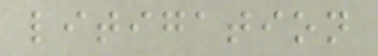litigation
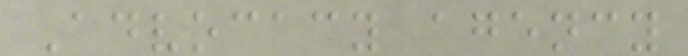Advocacy agency
